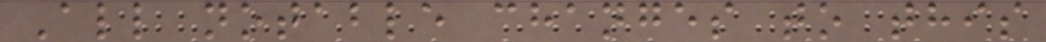All notable changes to this
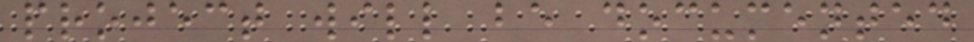project will be documented
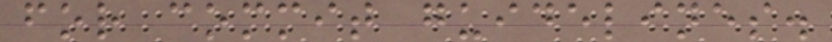for commit guidelines.
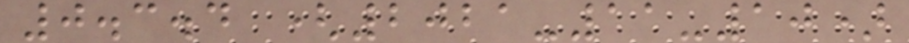0.3.4 (2021-11-10)
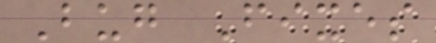Bug Fixes
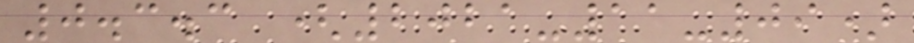0.3.3 (2021-11-09)
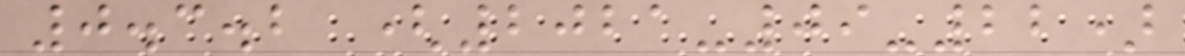0.3.2 (2021-09-22)
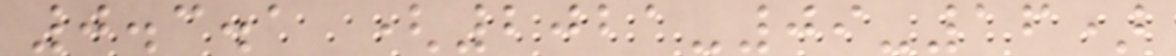0.3.1 (2021-09-16)
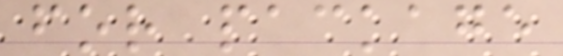for package
